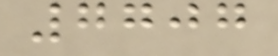7707
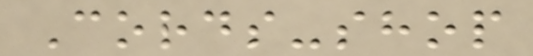Cords-shop
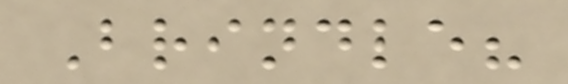Brindle?
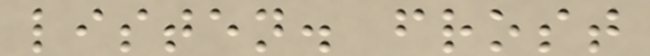listen. frost
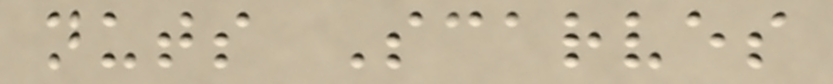nuts Scarves
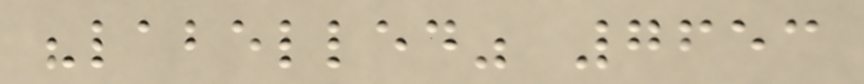"labelled" 7653
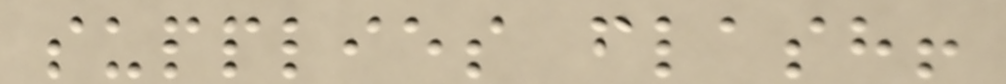supplies flash!
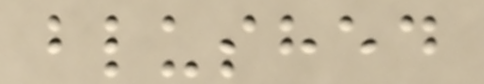blushed
